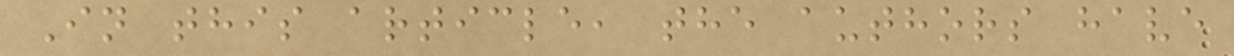In this article, the authors have
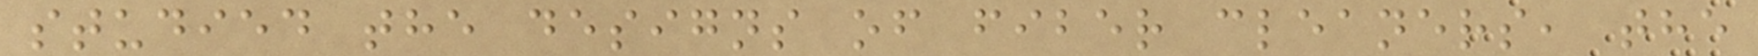studied the designs of fiber cleaners, the
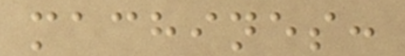machines:
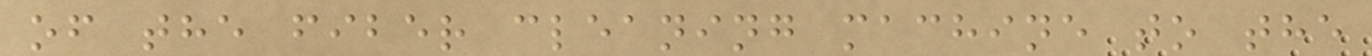of the fiber cleaning machine to the
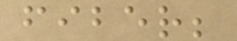fiber;
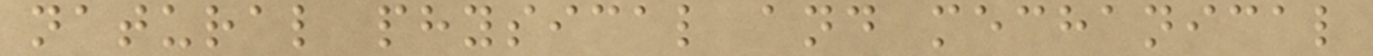natural physical and mechanical
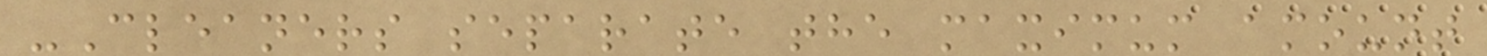-Cleaners separate the maximum amount
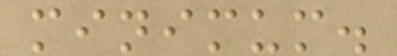minimum.
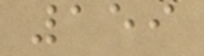159
